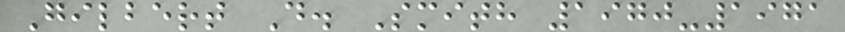Gilbert D. Smith 1970-1971
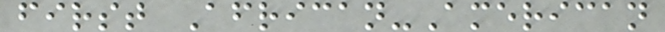first African-American
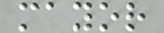mayor
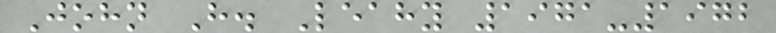John H. Leahy 1971-1972
